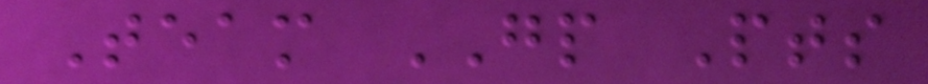Team GP Pts
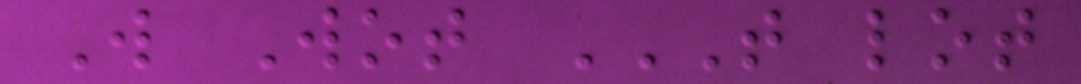W Wot T LOT
